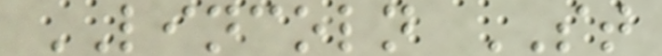LINCOLN ST
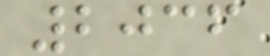2036
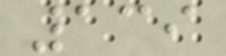139
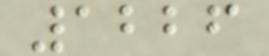1226
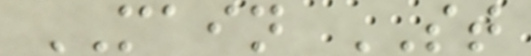MAIN ST
